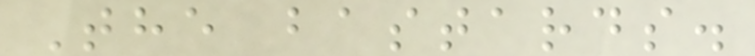The bastards.
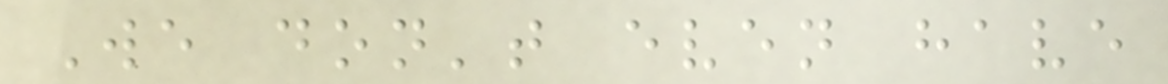We don't even have
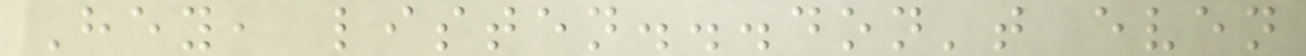Hey, listen...don't even
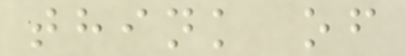think of
